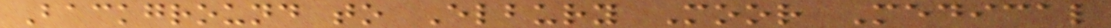Background to Elbury Moor Medical
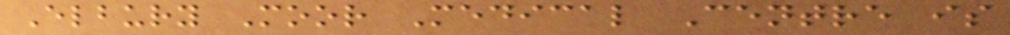Elbury Moor Medical Centre is
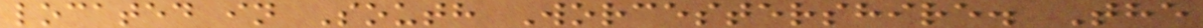located in South Worcestershire. The
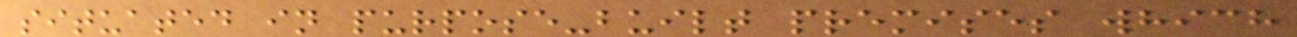situated in purpose-built premises which
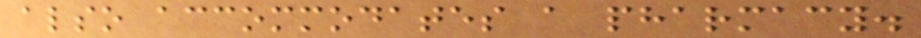also accommodates a pharmacy.
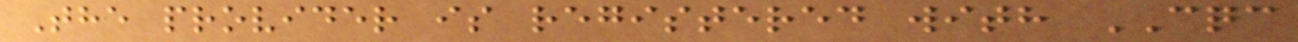The provider is registered with CQC
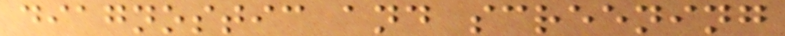diagnostic and screening
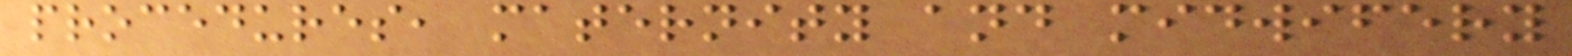procedures, maternity and midwifery
